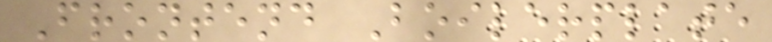Frontend Boilerplate
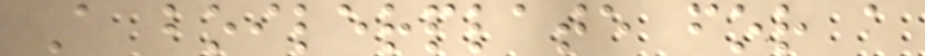A boilerplate for a
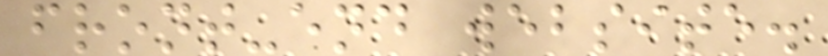front-end website.
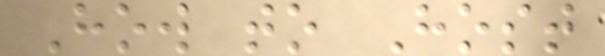How to Host
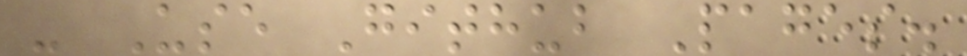- Use Github Pages.
